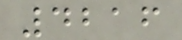4216
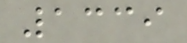1339
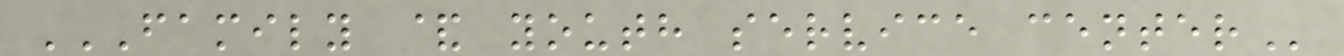FAMILY & YOUTH SERVICE CENTER
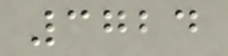3724
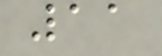11
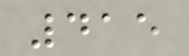415
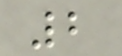2
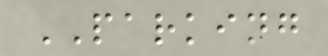PARKING
